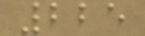225
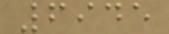6945
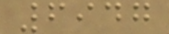6947
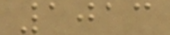1013
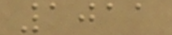1011
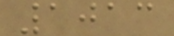1013
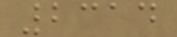2314
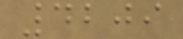4209
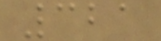321
